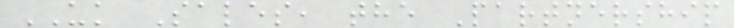UK Sales, the Partnership
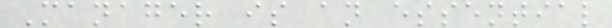Manager is an essential
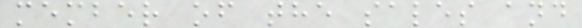member of the sales and
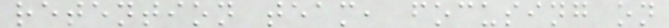retention team, focusing on
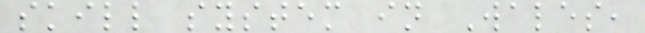skill system in Wales,
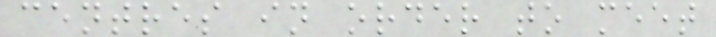centres in order to meet
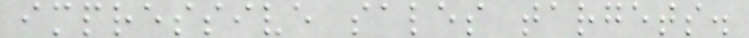impressive sales targets.
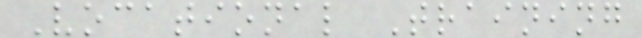Vocational Training
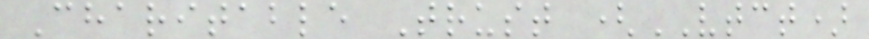Charitable Trust (VTCT)
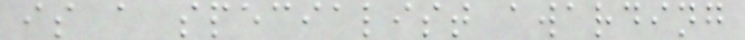is a specialist awarding
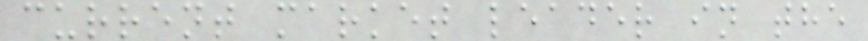current market leader in the
